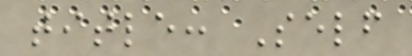title: Self
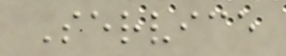Service
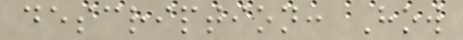description: How
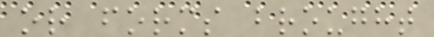or forms brought
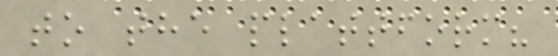to the plattform?
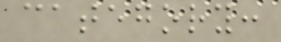category:
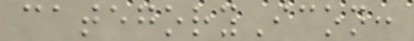categoryIcon:
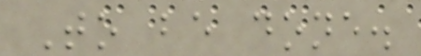To be done.
